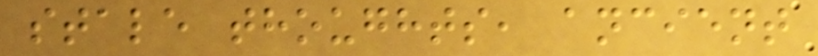stale thoughts, ancient
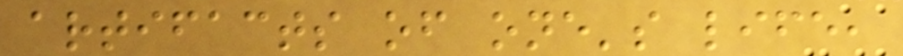artifacts of one's life,
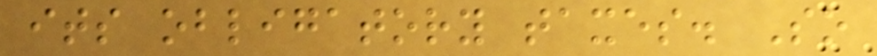its obligatory taxes. So
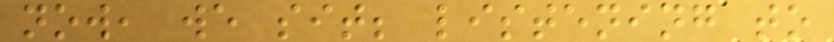now, we sit; listening to
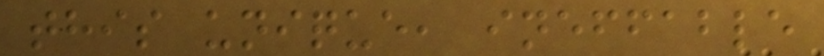this unique, ineffable
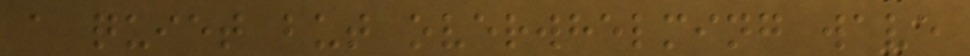a quiet but overwhelming wave
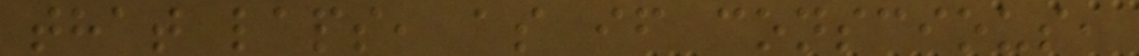that laps, as if conscious,
